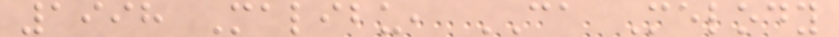1998 Malibu, CA Melody
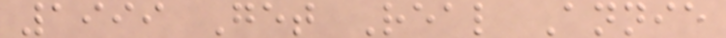1999 Get Real Annie
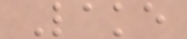Lake
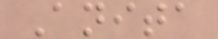Anita
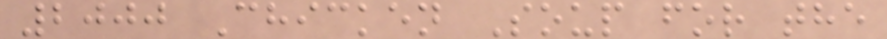2000 Chicken Soup for the
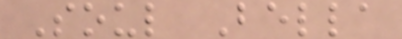Soul Bella
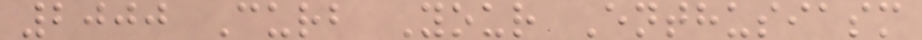2000 Curb Your Enthusiasm
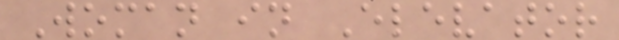Woman in Elevator
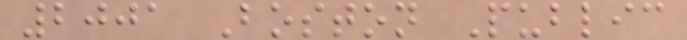2001 Boston Public
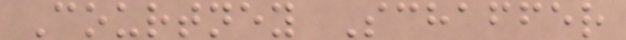Courtney Schaffer
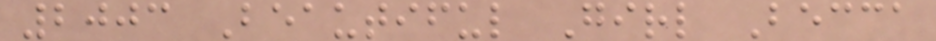2003 Beautiful Girl Becca
